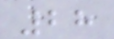28
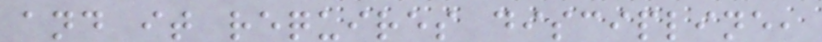and it requires discipline,
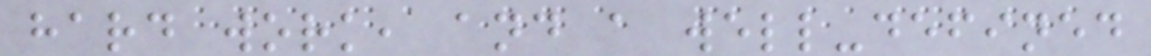hard work, and a well-defined
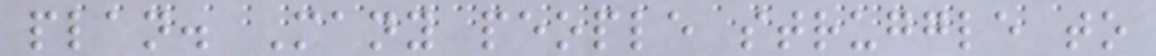plan. Many people struggle to
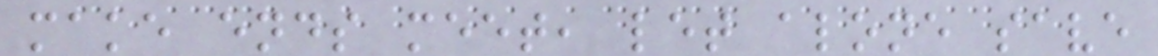make ends meet, let alone save
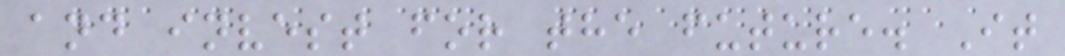and invest for the future. It
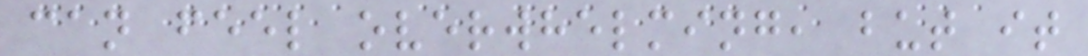can feel overwhelming, but it
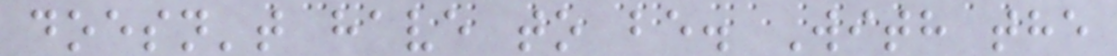doesn't have to be. With the
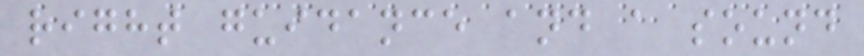right guidance and a sound
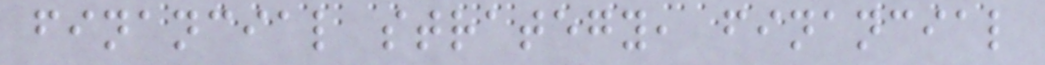financial strategy, financial
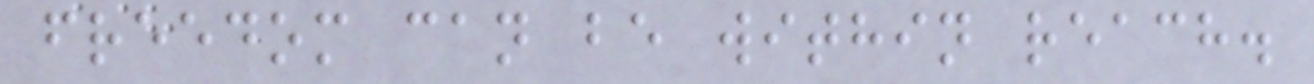freedom can be within reach.
